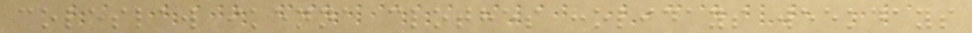coleslaw ikenna clothes holidays weekdays
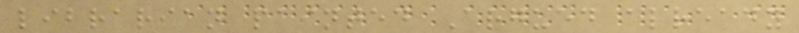librarian painted Argued already
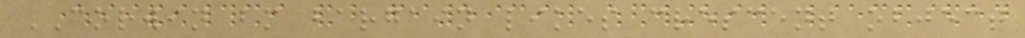CORWIN bm bargain likes crescent object
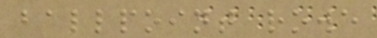ballpoint rowe
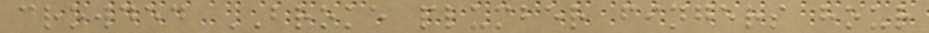crowded BROKE plumber fingers hour
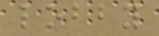lobby
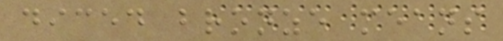diced bronze means
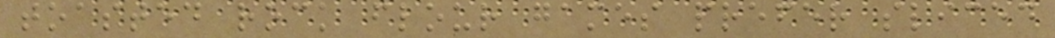toasted rock flour games prefer sliced
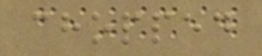chopped
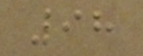98
